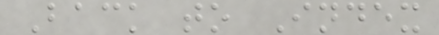Back to Index
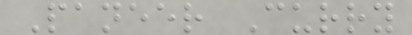Paneer Curry
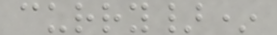curry}*
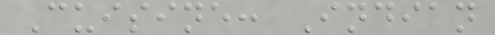Cuisine: Indian
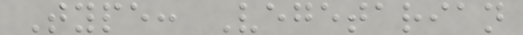Type: Vegetarian
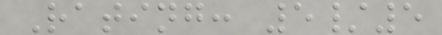Rating: 5/5
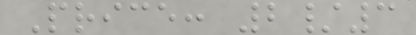Price: 2/3
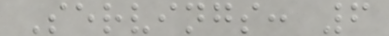Servings: 6
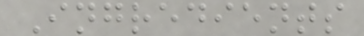Ingredients
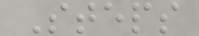Steps
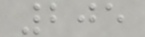205
